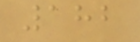182
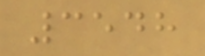3548
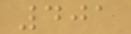401
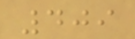409
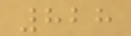828
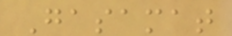Gasamat
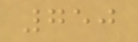750
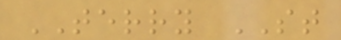TERRY ST
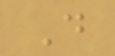D
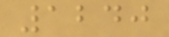1240
